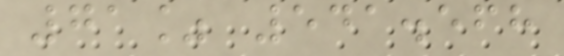71% 541.568
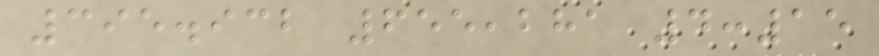395.932 655,281 4:15
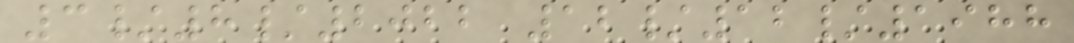3/8/2022 12/12/1988
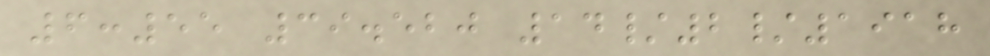6:55 39.520 14/2/1918
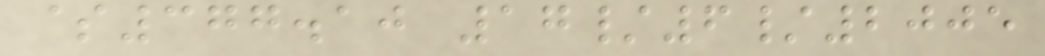$377.10 17/6/2005
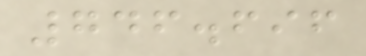746.696
